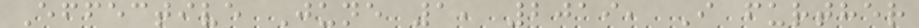Effective June 1, 2019, I further
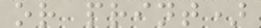or print)
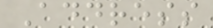Address
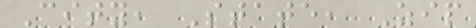City, State, Zip
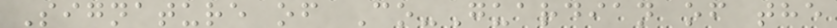Signature of Co-Guardian of the
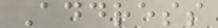Address
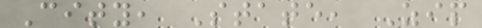City, State, Zip
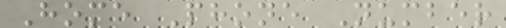Home Phone Number
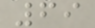69
